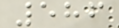586
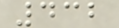432
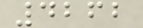4262
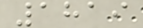1819
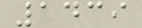1439
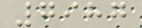7987
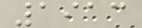1913
